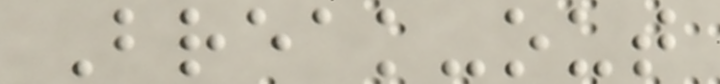Break-out
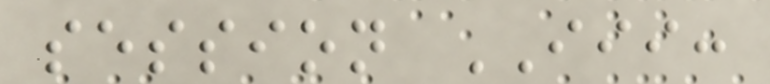session III:
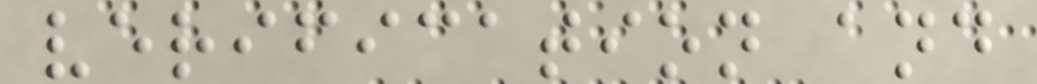verification and
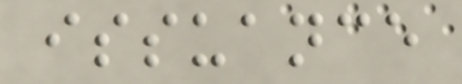issuance
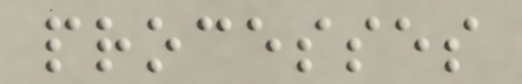processes
